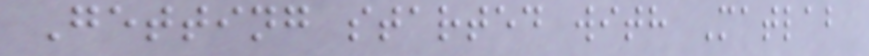Getting started with Matlab
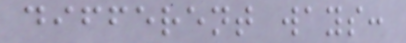different ways:
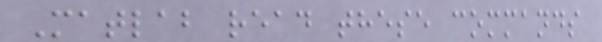Matlab read these commands
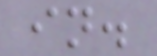in.
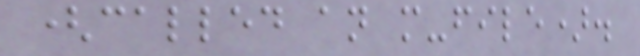(called an m-file).
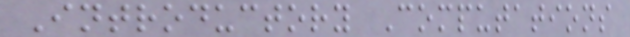Introductory Computations
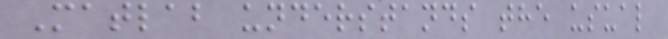Matlab understands the usual
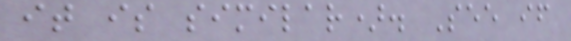it is similar). See if
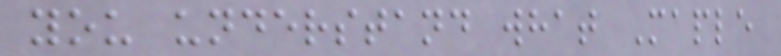you understand what Maple
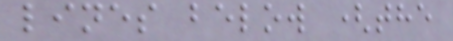lines below (the
